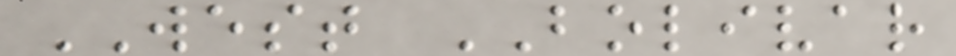WEST BOLIVAR
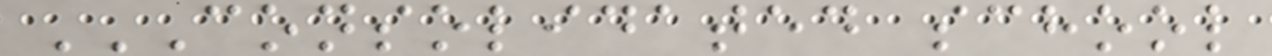CONSOLIDATED SCHOOL
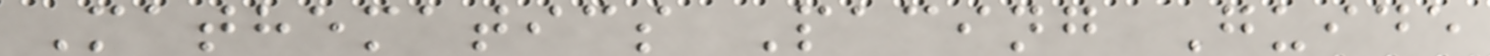Mathematics Pacing Guide
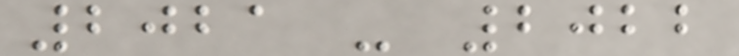2021 - 2022
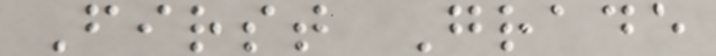First Grade
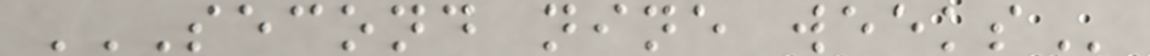SECOND NINE WEEKS
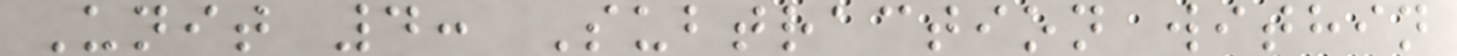Unit 4: Subtraction within
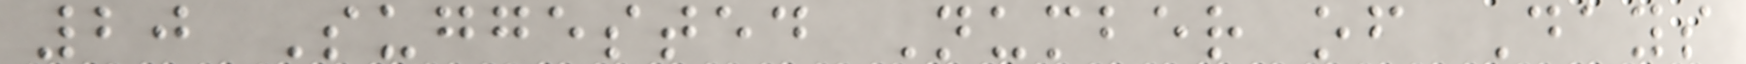20 Suggested Number of Days
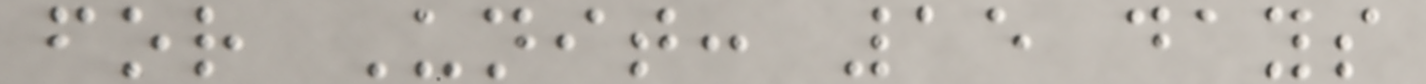for Unit: 15 days
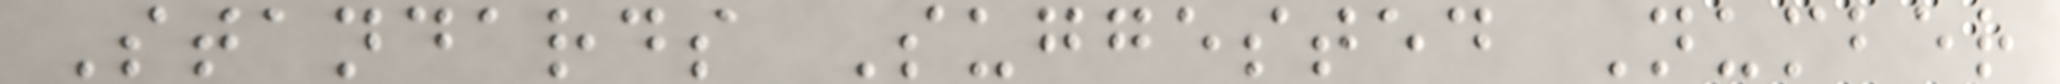Standards Suggested Number
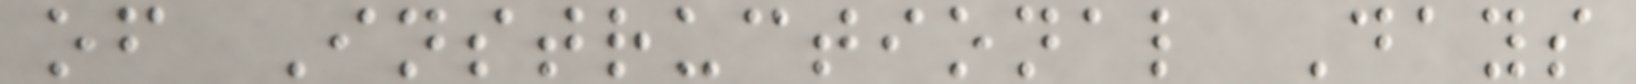of Instructional Days
